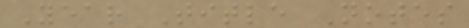Year Title Notes
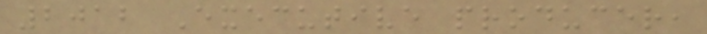2012 Executive producer,
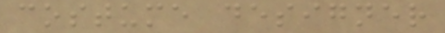costume designer
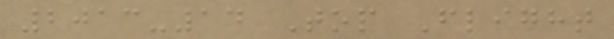2013-14 Top Flight
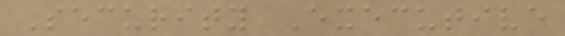Security Executive
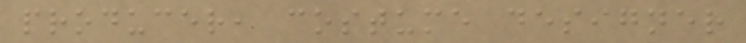producer, costume designer
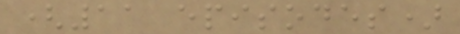(11 episodes)
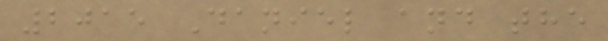2015 Daniel and the
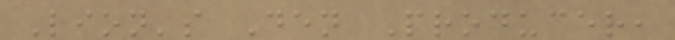Lion's Den Producer,
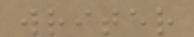writer
